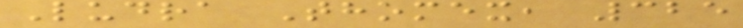Ludra Thomex, 325
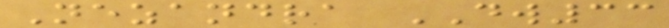Nezandra DW33
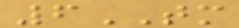6TM
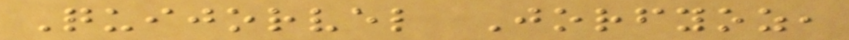Quijorvel Jorfyoz,
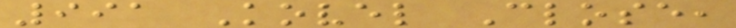991 Kovel Close,
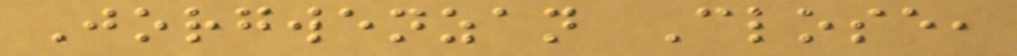Jorgwenzan Close,
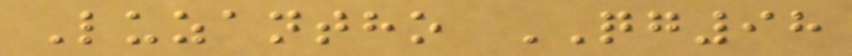Luzantho QG98
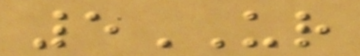5UR
